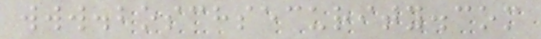www.boschsecurity.com
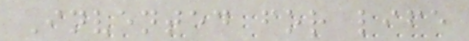Invented for life
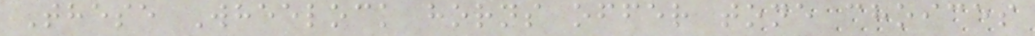These Wheelock horns offer tone choices
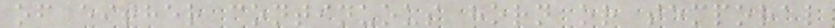of either continuous horn or temporal
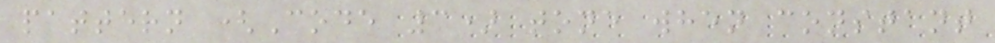pattern (Code 3) tone when constant
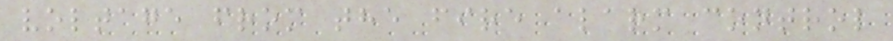voltage from the fire alarm control
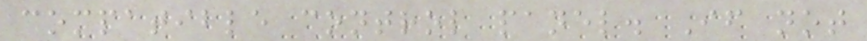compatible control panel. If not
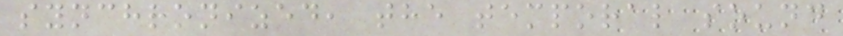synchronized, the temporal sound
